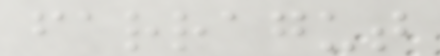farragut
